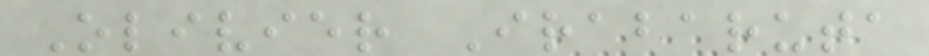Olivier Irabaruta
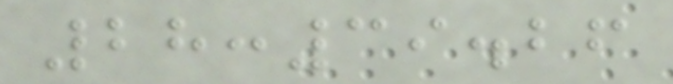28:39.26
